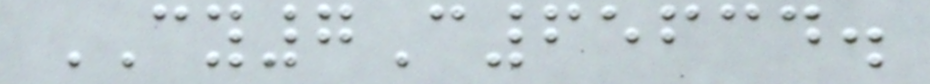CY7C65634.
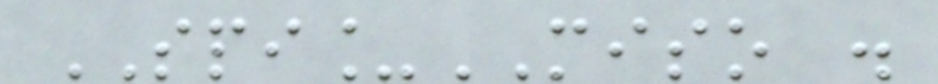SPI_MISO .
